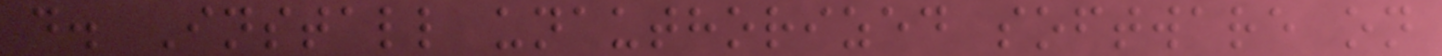d. Install unauthorized software on
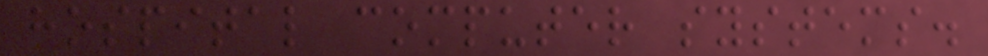hospital computer systems.
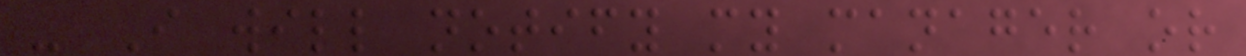- I will notify my manager or
